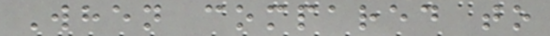When compared to
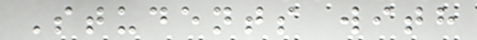Students with
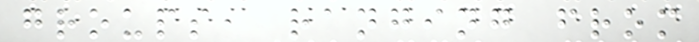groups, ranging from
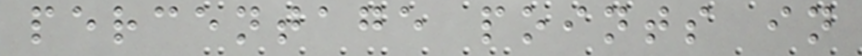percentage points in
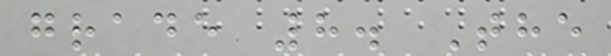grade 8. The
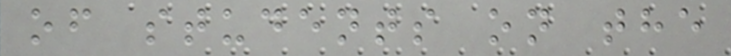of students on the
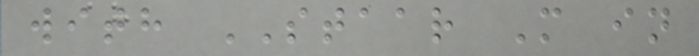with STAAR M in
